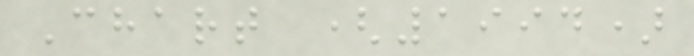Chart (1994)
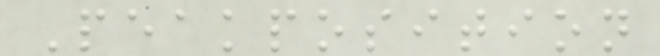Peakposition
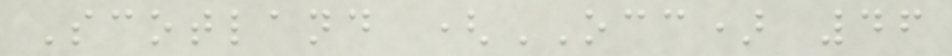Scotland (OCC) 46
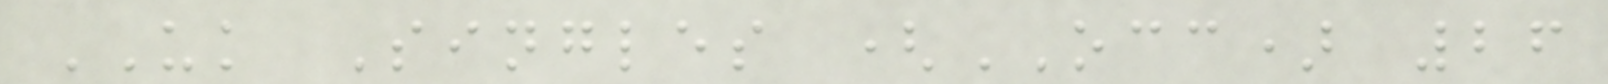UK Singles (OCC) 26
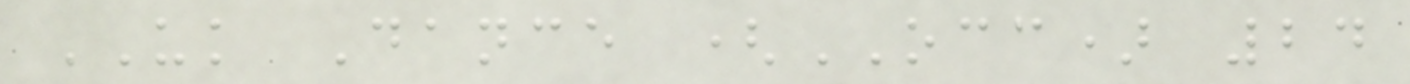UK Dance (OCC) 24
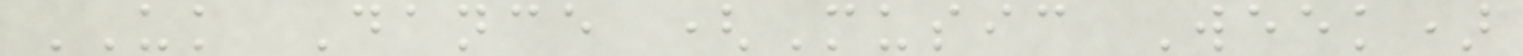UK Dance (Music Week)
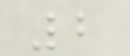2
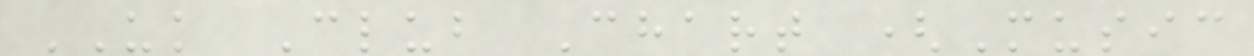UK Club Chart (Music
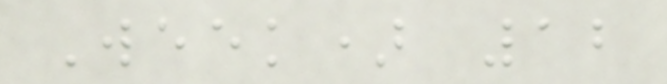Week) 12
